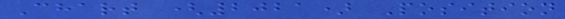Chart (2021) Position
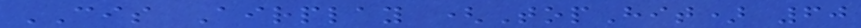CIS Airplay (TopHit) 60
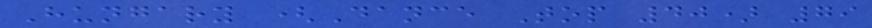Hungary (Dance Top 40) 79
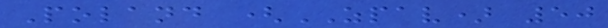Poland (ZPAV) 50
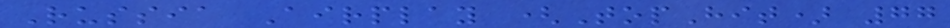Russia Airplay (TopHit) 77
